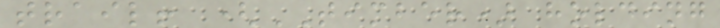trail! (TIMBER) holding
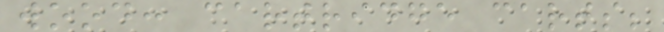wood: cartridge carts;
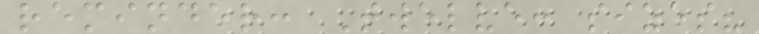reminder: Twelve: sizes?
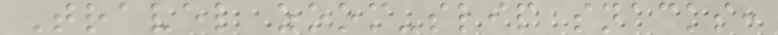Travel zoom-slip snacks:
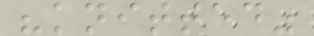"knitted"
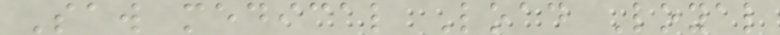Saw medical Load Loyal
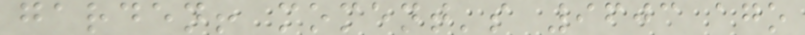garden! moment's 9603 ago
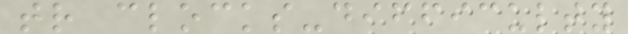tr clocks-difficulty
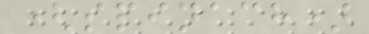(spinach)
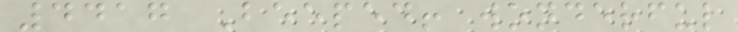4417 Beeped! wonderful
